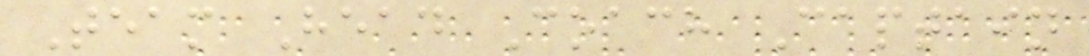Team Head Coach Captain
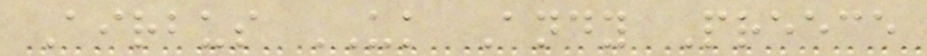Airbus UK Andy Preece
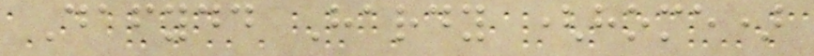Dafydd Hardy (home)
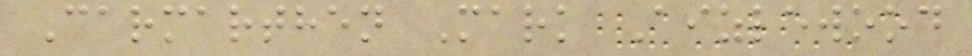Carmarthen Mark Aizlewood
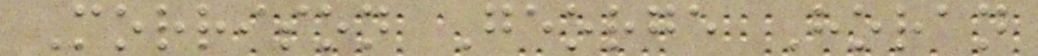Morrison George Horan
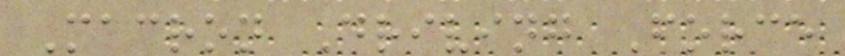Macron Driving Force
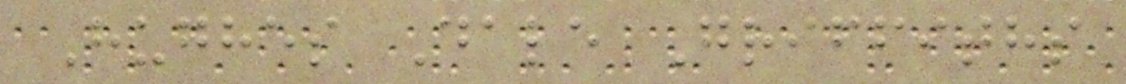Hughes Dale Griffiths
